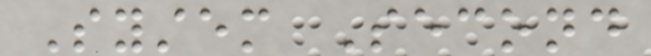System Second
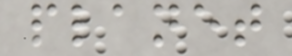planet
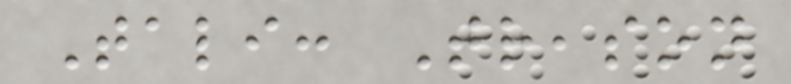Tali: Treason
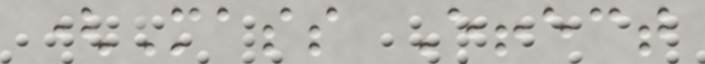(Mass Effect
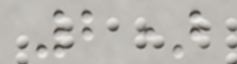2)
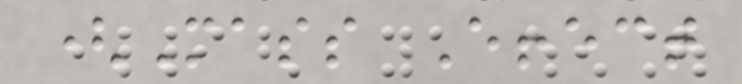(Mass Effect
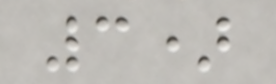3)
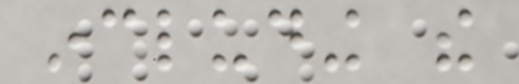including the
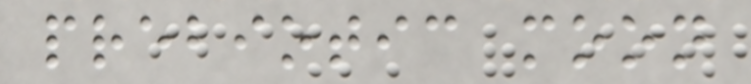prebiotic moon
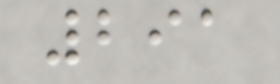291
